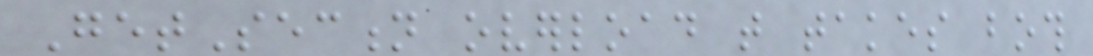GetSection overload that takes both
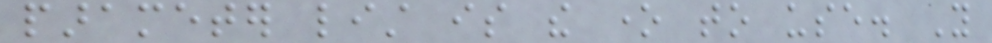parameter list is the one to use. You
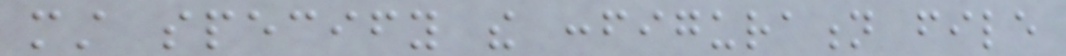must specify the configuration file
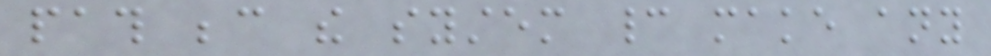path because the system cannot make any
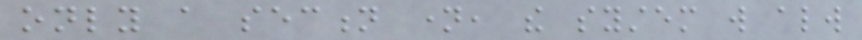only a section name, the system will always
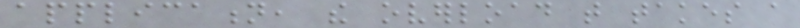application, the overload that takes a
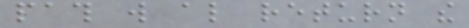path will also return the
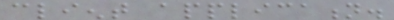client application.
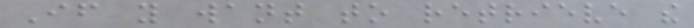If you want to retrieve the
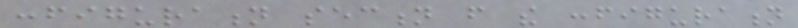configuration section from the configuration
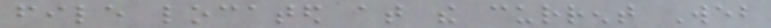file located at the current Web
